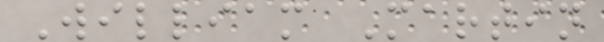William Martin
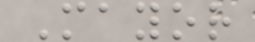Mayor
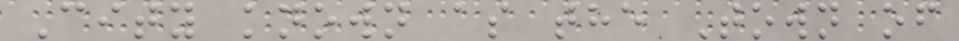City known as the Town of
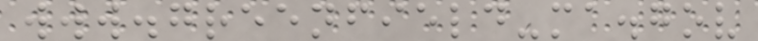www.greenfield-ma.gov
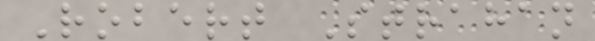Robert Strahan
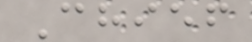Chief
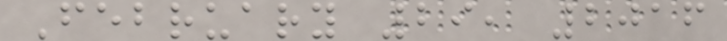February 29, 2016
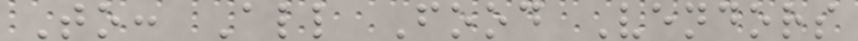To: All Food Vendors
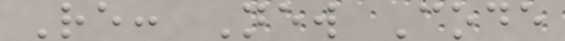Re: New Code
